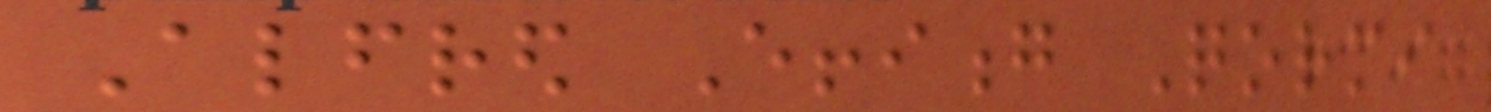Alfred Effiong Qormi
